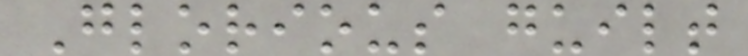Glorious guilt
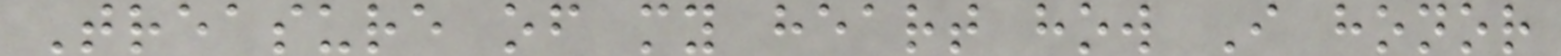Treasure of my heart how I honor
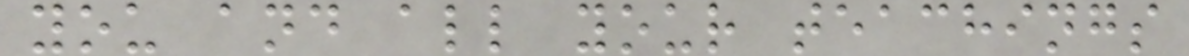you and all your teachings
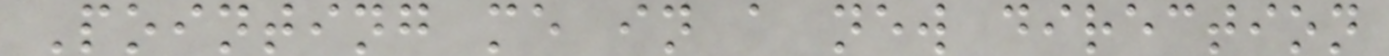Pointing me in a new direction
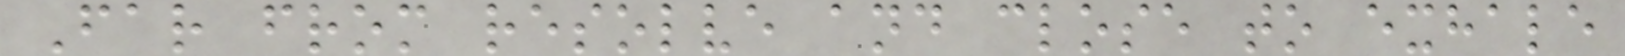Far from resolve and close to exhale
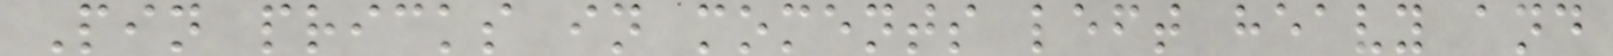Pin pricks in moments left heavy and
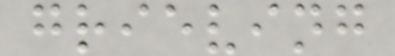grieving
